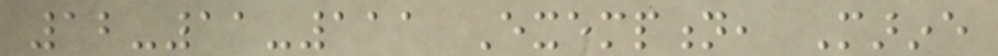12-11-111 Exemption, Marine
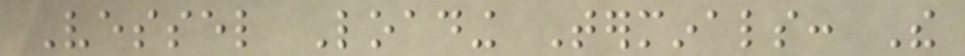Vessel Loading Terminals: The
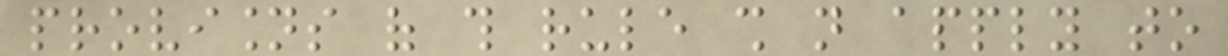provisions of this rule shall not apply to
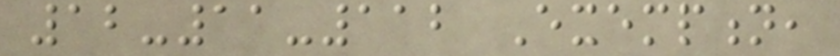12-11-112 Exemption,
